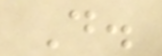D.
